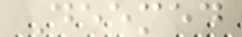Deemed
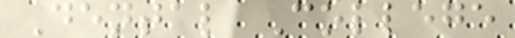Dental College
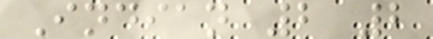Indian 2 2
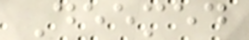Deemed
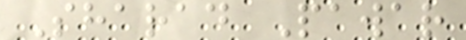Sharad Pawar
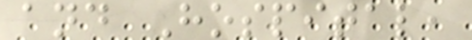and Hospital,
